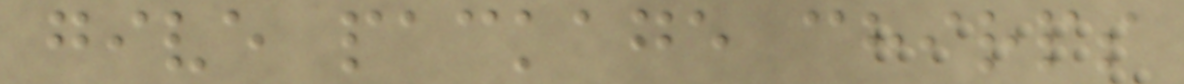give package chirps
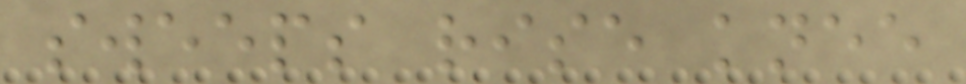sweeps rise knee
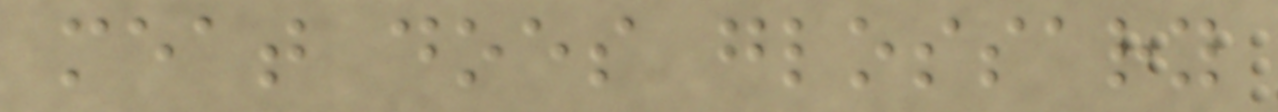meat does glossary
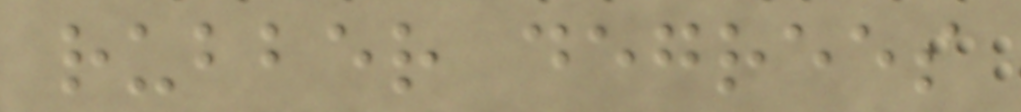rubber degrees
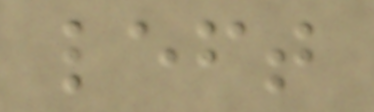left
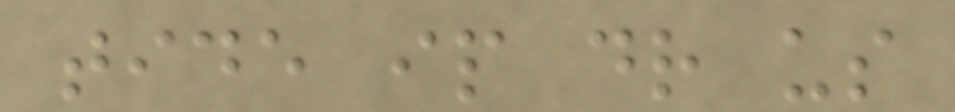tide ip dr us
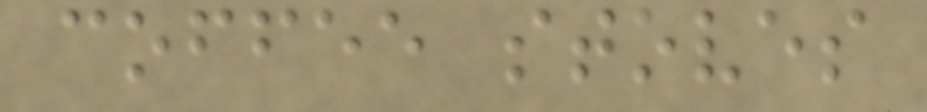coffee stoves
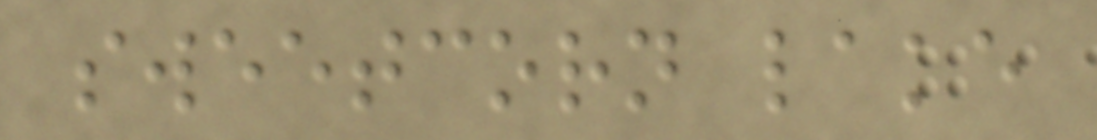sweetcorn lake
